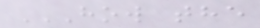HOW THE
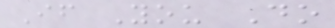If You Do
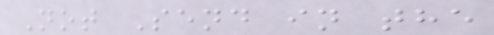Not Send in the
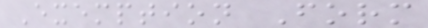Exemption Form
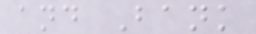and Bank
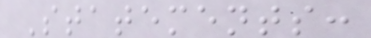Statements:
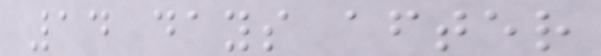14 days after
